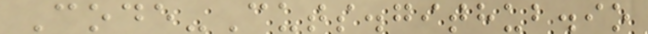Code-Cuts.github.io
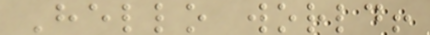Hello world!
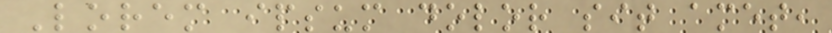Lorem ipsum dolor sit amet,
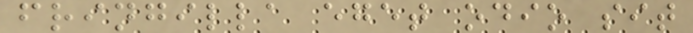fringilla eget odio sit
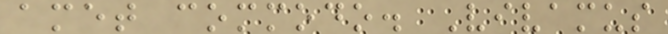amet commodo. Vivamus
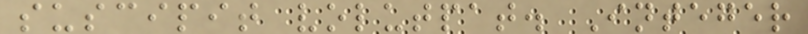suscipit volutpat. Integer
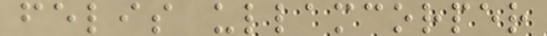felis ullamcorper
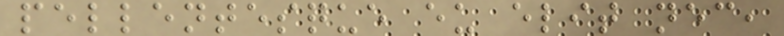pellentesque eu elit nec,
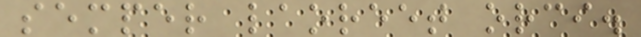semper laoreet orci.
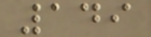149
